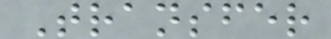Transfer
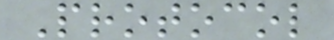Protocol
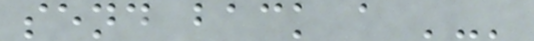send back a '-'
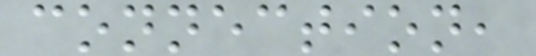connection,
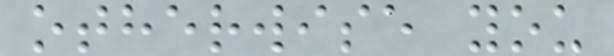otherwise you
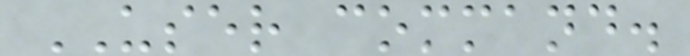USER command.
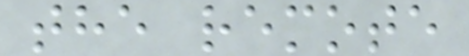the remote
